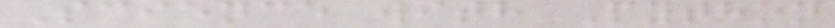Science with Python
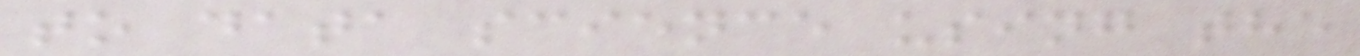to data science using the
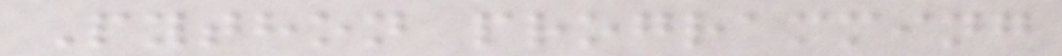Python programming
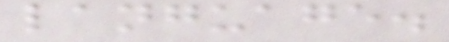language.
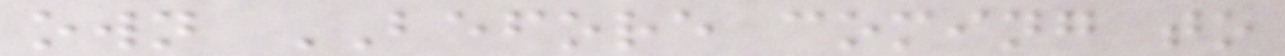own BEFORE coming to
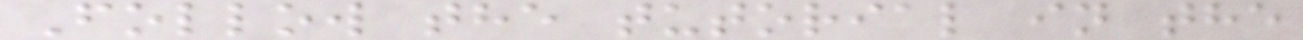Follow the tutorial in the
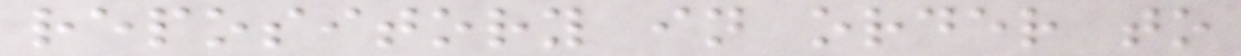repository in order to
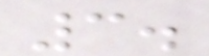3.
